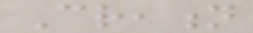Creation
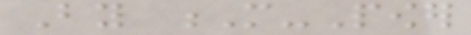By M-Power
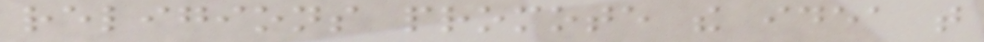religions promote the idea that
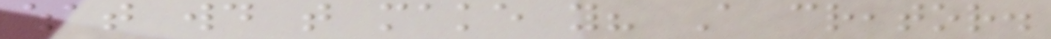what would that make you? A creator.
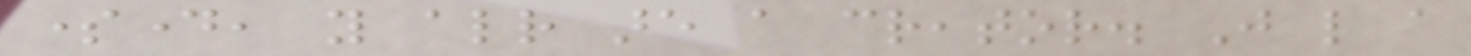someday, you already are a creator. Just like a
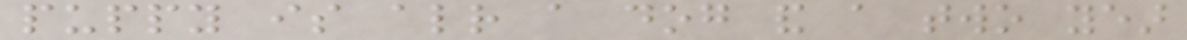puppy is already a dog and a two year
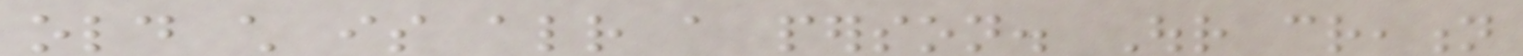old child is already a person. Our creation
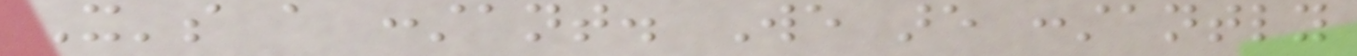It's a constant. We are constantly
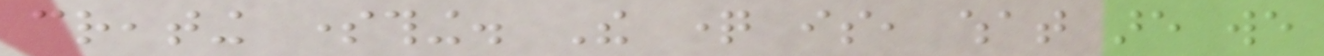creating something. The question is, what are we
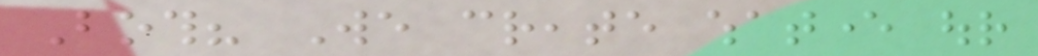Both? We create whatever our
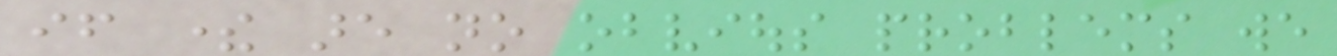if there are no obvious problems we
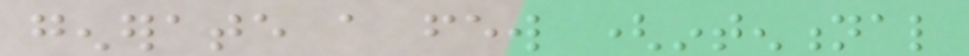generate a few (intentional
